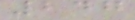247
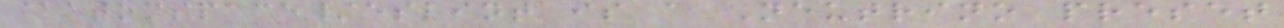@atomspace/eslint is a Neutrino preset
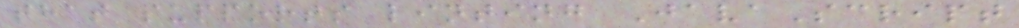that supports linting JavaScript
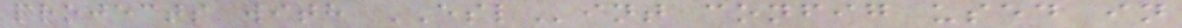projects with ESLint config used in
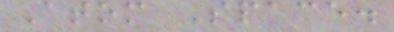Atom Space.
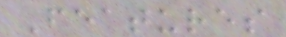Features
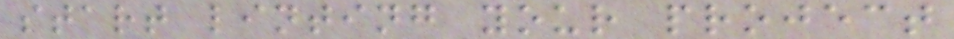start linting your project
